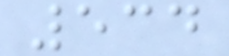534
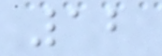12
